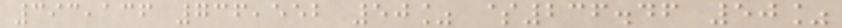393,136 736,552 50% $236.46 50%
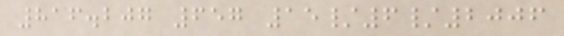816.207 657 15/6/2006
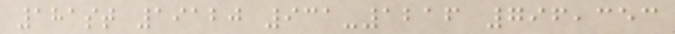181st 19120 931-1216 796,353
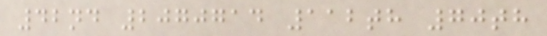42nd 2070714 112th 70th
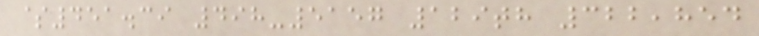$451.39 498-5157 129th 322,854
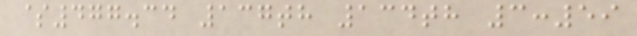$477.34 137th 134th 3:59
